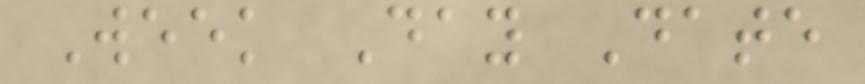Week Day Date
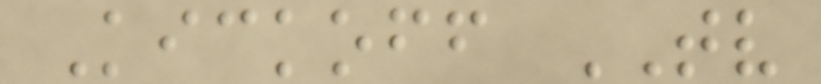Kickoff TV
